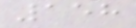158
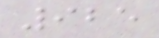925
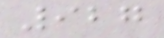927
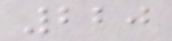220
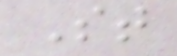St
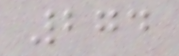274
